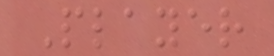Player
